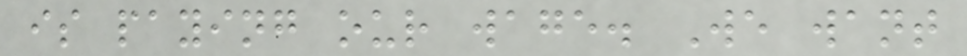is paying our wage. We want
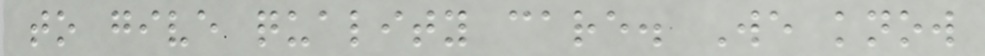to give quality care. We know
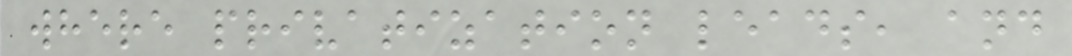where privatization leads, and
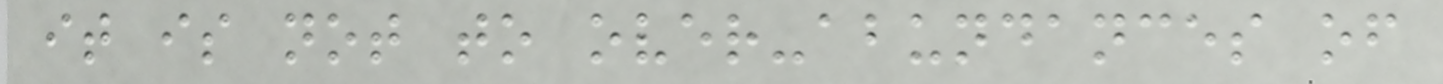it is not to over-abundances of
